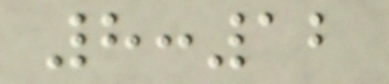8:12
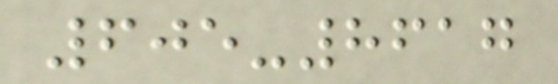605-8617
